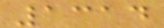1314
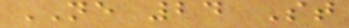NE 24 St
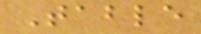Table
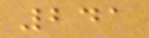241
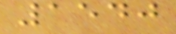1540
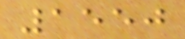1550
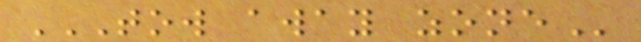TOW AWAY ZONE
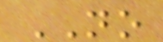NO
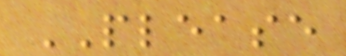PLEASE
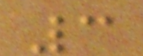3
